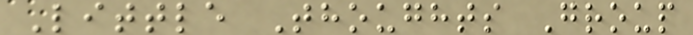Little Thoughts Group
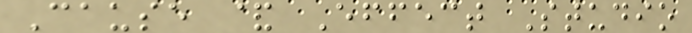Cause & Effect Studio
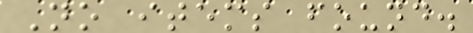No items found.
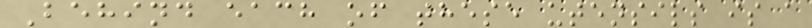Behind each of these utensils is a
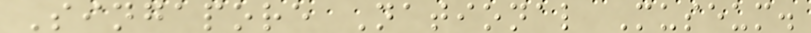Singapore National Museum.
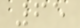65
